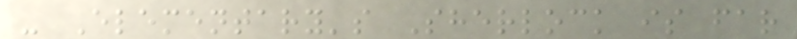- Elementary's Sherlock is far
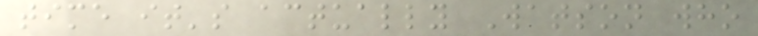time it's actually Watson who
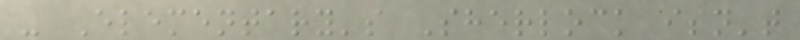- Elementary's Sherlock isn't
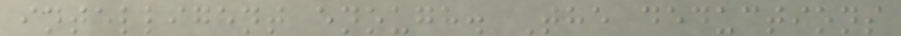intelligent enough. The deductions
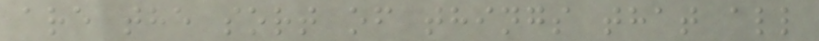are the sort of things that all
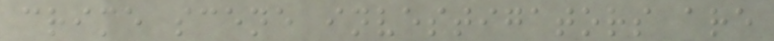crime scene investigators are
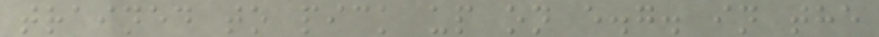trained to pick up on e.g. in the
